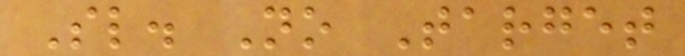Sl. No Target
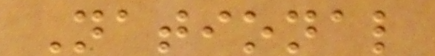National
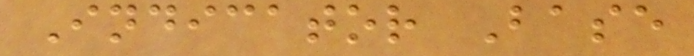Indicator Base
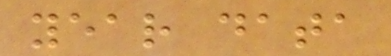year data
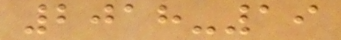2018-19
